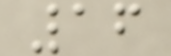16
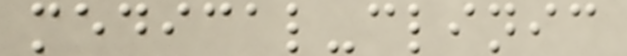medical-clinic
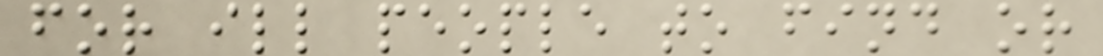for ill people to find or
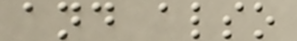and also
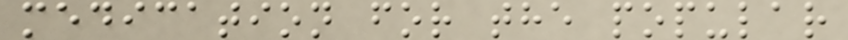medication for the popular
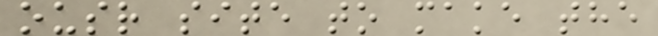ousr site to make the
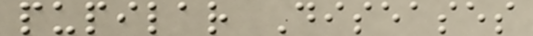pupilar Diseases
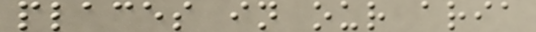places in our aria
